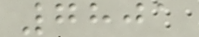7801
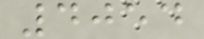4054
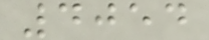4054
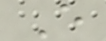E
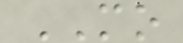MO
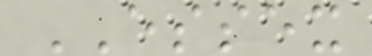ESSEX
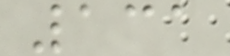131
